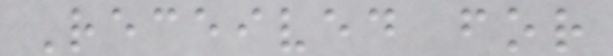Received for
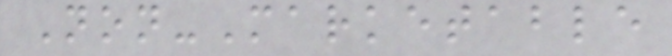Non-Marketable
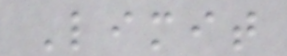Limit
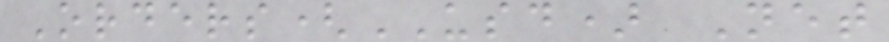Orders(USD) Net
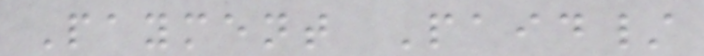Payment Paid/
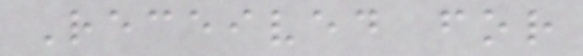Received for
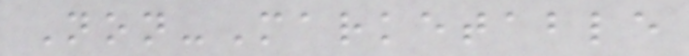Non-Marketable
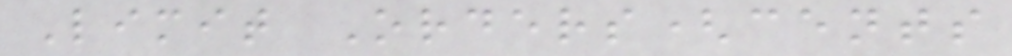Limit Orders(cents
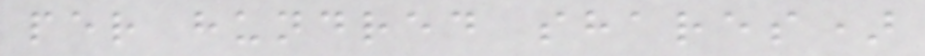per hundred shares)
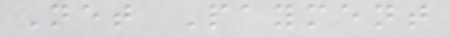Net Payment
